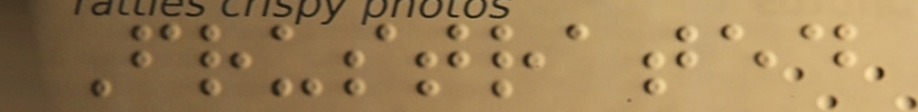Frustrated
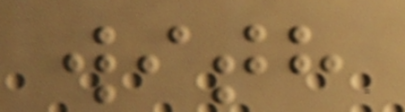with
